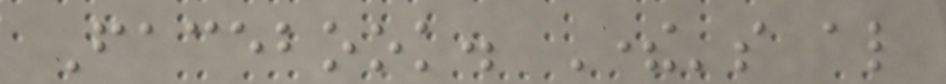Facebook. There's also
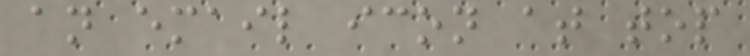an email icon at top
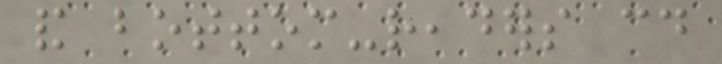and bottom-readers could
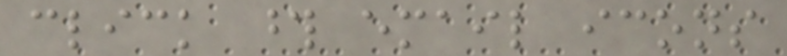click those email icons
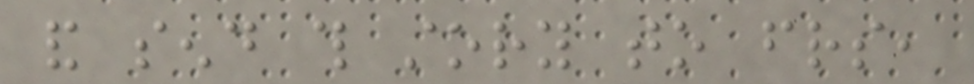and send this story to friends,
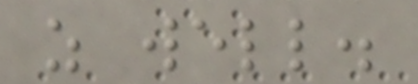as well.
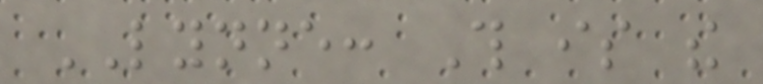LYNNE: This is the
